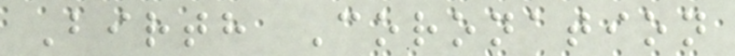Birth Coronation
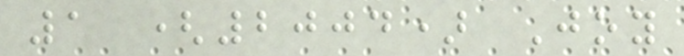1 (2004) Joy
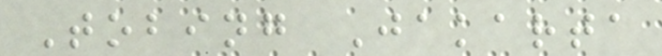Tobing Jakarta
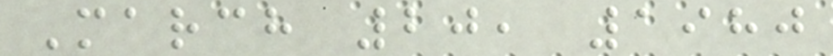March 20, 1980
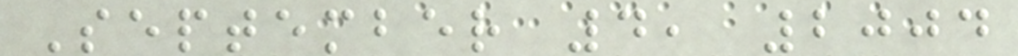September 4, 2004
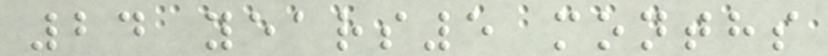24 years5 months
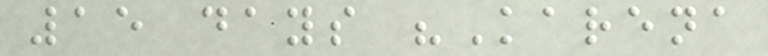15 days "Karena
